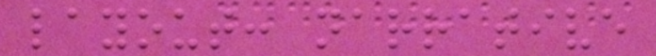layout: narrative
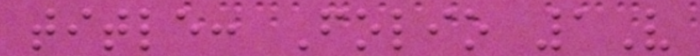title: Folio 1V
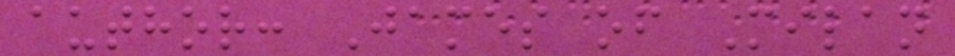author: James of Milan
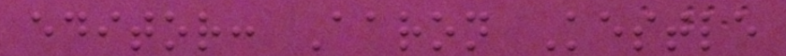editor: Aaron Kestle
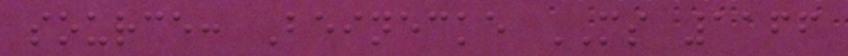source: Beinecke MS 1166
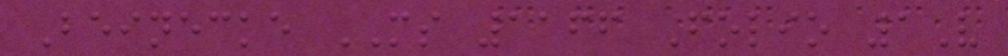Beinecke MS 1166 Folio 1V
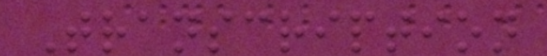Transcription
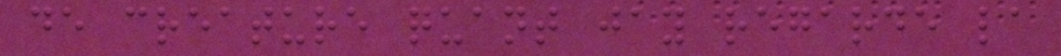de creature quant jay regarde la
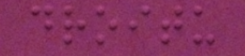droitu
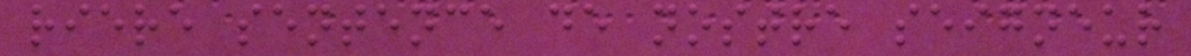riere sentence de nostre seigneur
